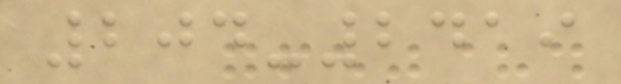204-2419
